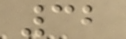32
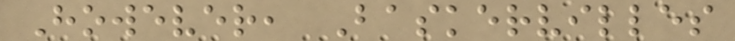However, Baskervilles
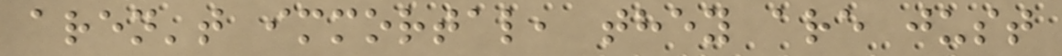aren't immortal, they are just
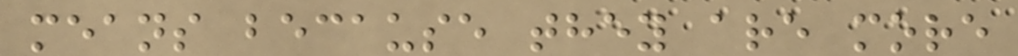means because they are more
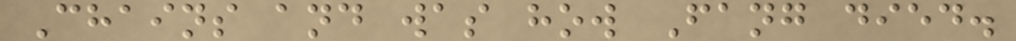Chains and was how Fang died.
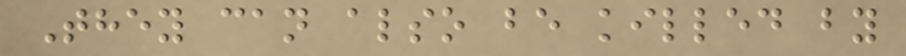They can also be killed by
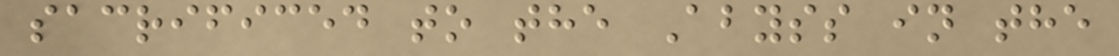sacrificed to the Abyss in the
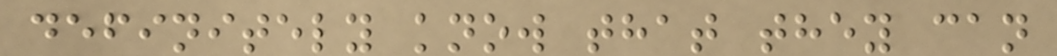definitely know that they can
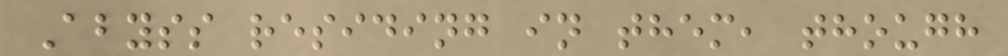Abyss residing in them, though
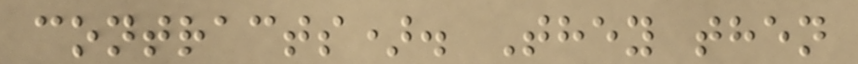contracts). They then
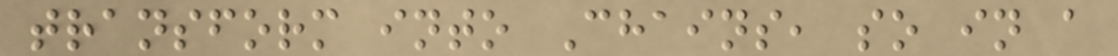transform into Chains, so in a
